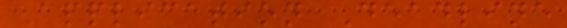Application Deadline
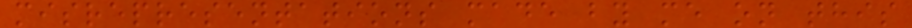misrepresentations made by me on this
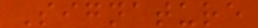Signature
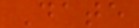Date
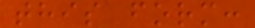this form:
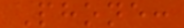Phone:
